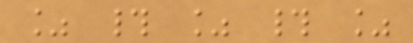% # % # %
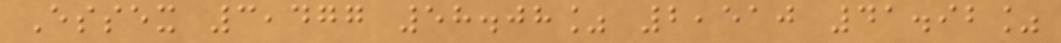Essex 3,477 58.08% 2,510 41.92%
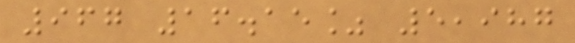967 16.15% 5,987
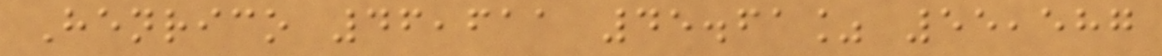Henrico 46,611 45.61% 55,587
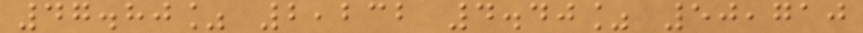47.80% 2,232 4.40% 50,710
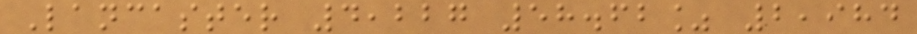Lancaster 4,227 58.62% 2,984
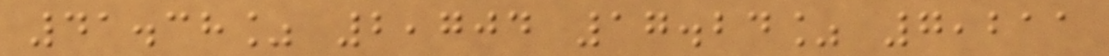41.38% 2,704 17.24% 7,211
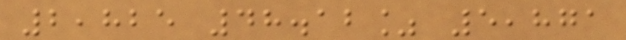2,825 48.12% 5,871
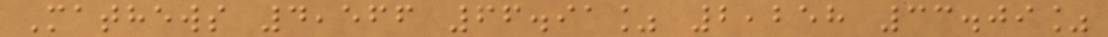Mathews 4,566 66.91% 2,258 33.09%
